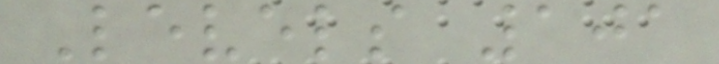Levels 101
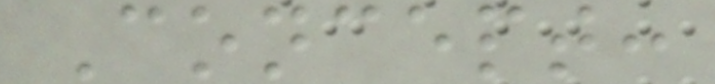Concept:
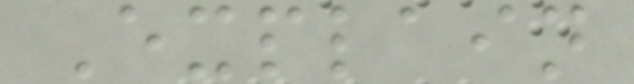Explain
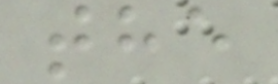the
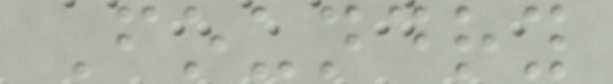Foundry
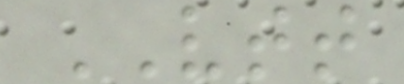VTT
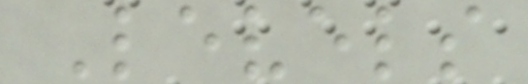Levels
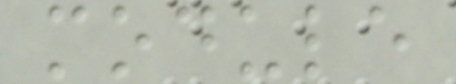module
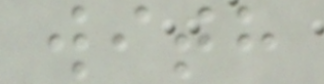with
